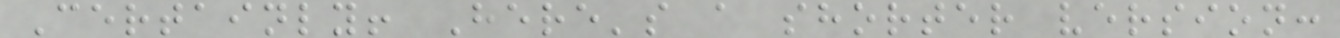Certainly! Here's a shorter version:
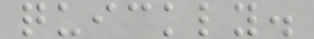quickly.
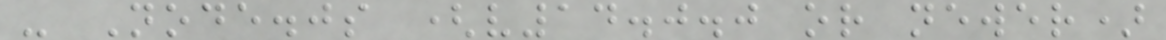- Node.js (v14.0.0 or newer)
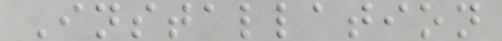Installation
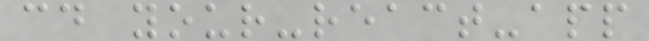cd your-react-app
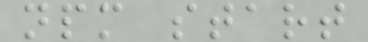npm start
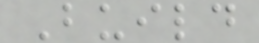Build
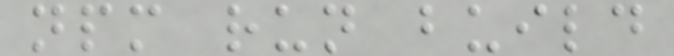npm run build
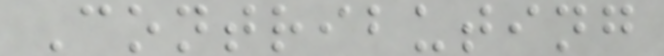Contributing
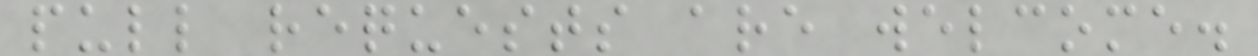pull requests are welcome.
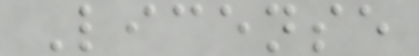License
